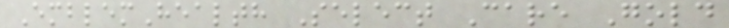EmblemHealth Select Care Gold
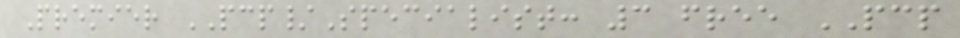Premier PCP/Specialist: 3 free PCP
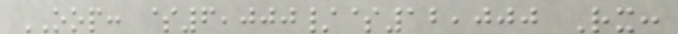OOP: $6,000/$12,000 Rx:
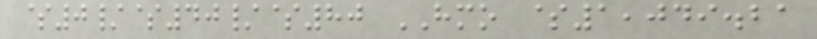$0/$40/$80 HMO $1,049.21
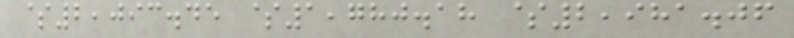$2,093.45 $1,780.18 $2,981.06
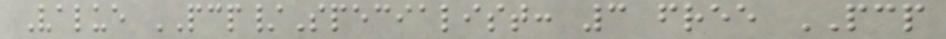Value PCP/Specialist: 3 free PCP
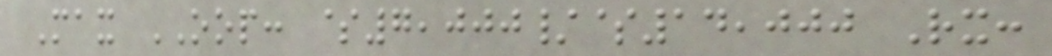Max OOP: $7,000/$14,000 Rx:
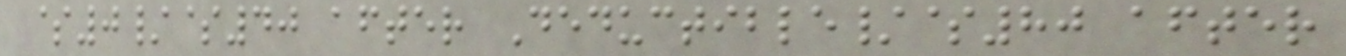$0/$40 after Deductible/$80 after
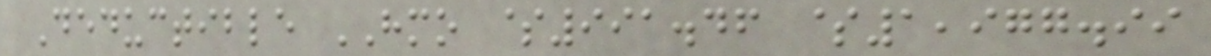Deductible HMO $991.46 $1,977.99
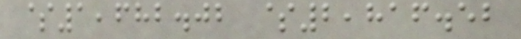$1,682.02 $2,816.52
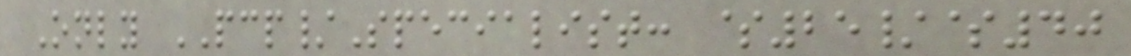Only PCP/Specialist: $25/$40
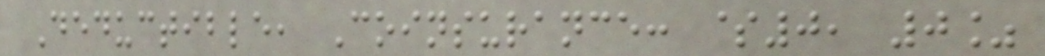Deductible, Coinsurance: $0, 0%
